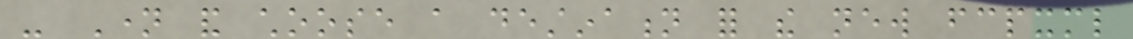- Name and choose a destination for the new fcpxml
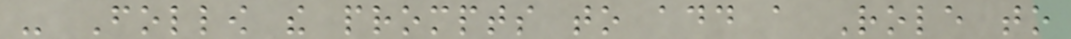- Follow the prompts to add a Role to
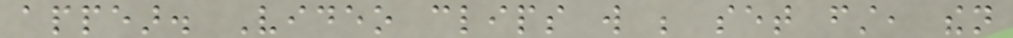appear. Video clips will be set first, then
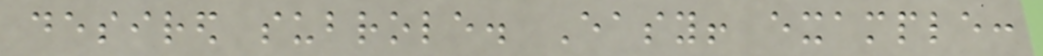desired subrole. Easy! example:
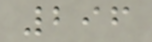296
